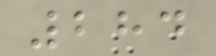284
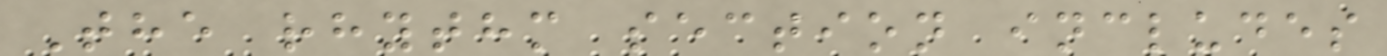The rhythm section includes
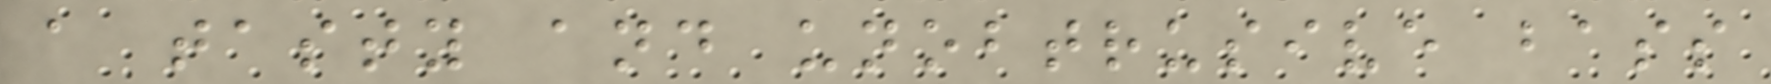a tasty and unobtrusive bass
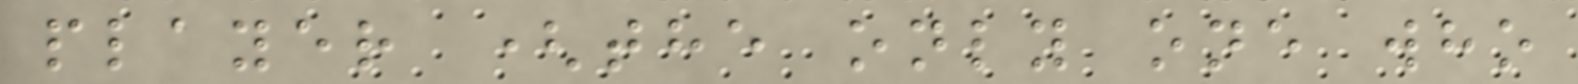player (the only one who
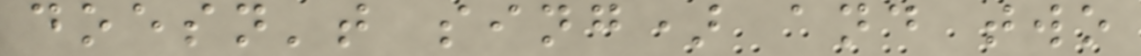doesn't sing) and two
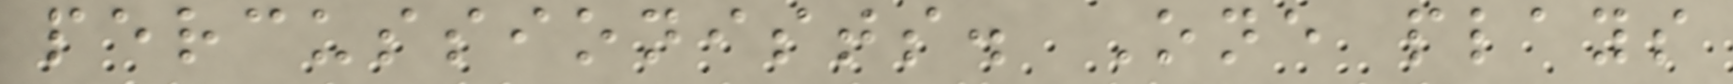percussionists. One plays
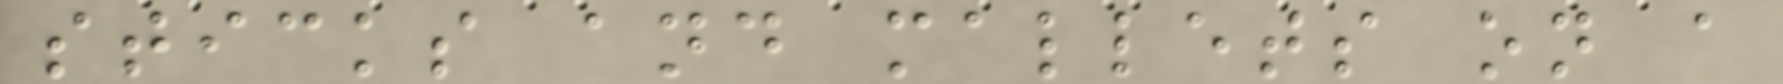sticks and mallets on a
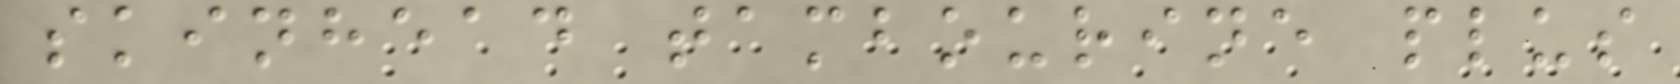skinhead tambourine plus
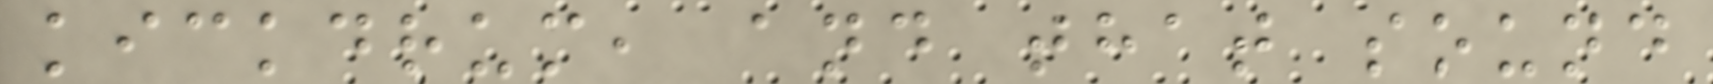kickdrum, and that sound
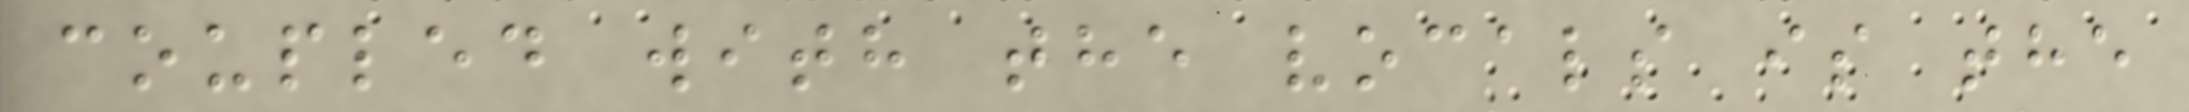coupled with the vocals is the
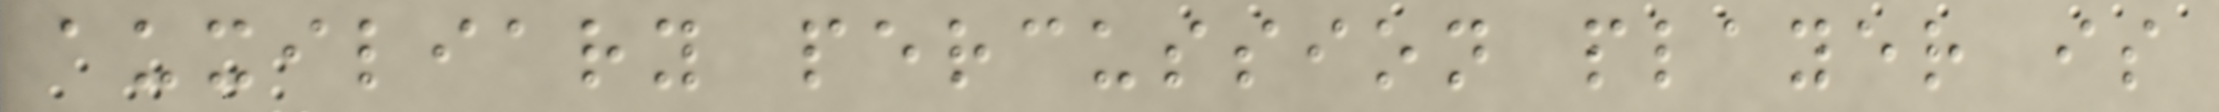auxiliary percussion player is
